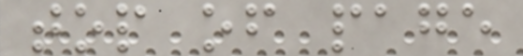top of page
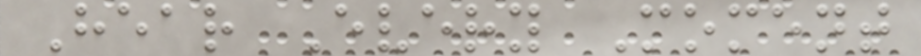Hear Every Moment
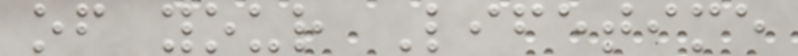of your Lifetime
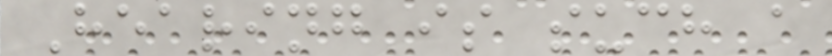Hearing is such a
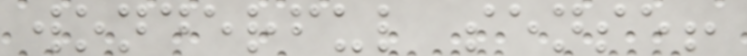wonderful sense!
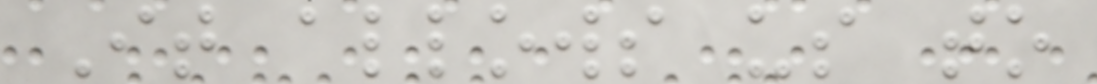It allows us to
